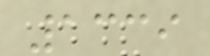1339
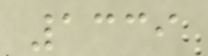1339
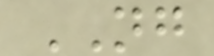NG
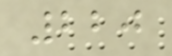220
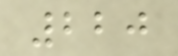220
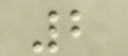2
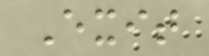Exit
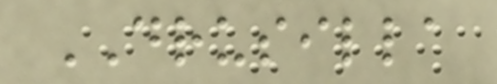DRUSILLA
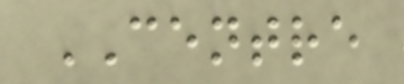CENTRE
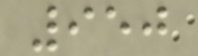950
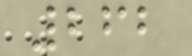262
